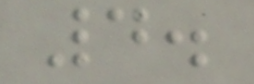4.
